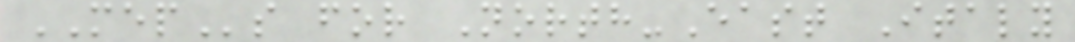MEPs for North-East Italy
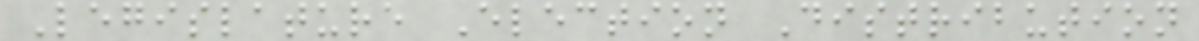Legislature Election Distribution
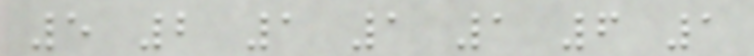5 2 1 1 1 6 1
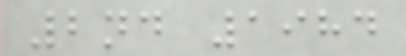2nd 1984
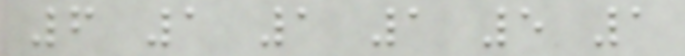6 1 1 1 5 1
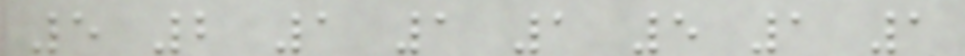5 2 1 1 1 5 1 1
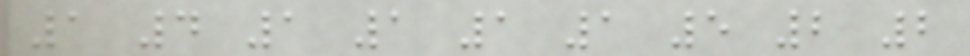1 4 1 1 1 1 5 2 2
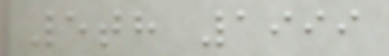5th 1999
